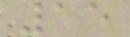15
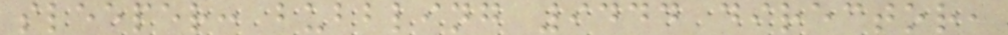sleeper: bubbling 9444 director,
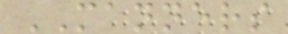MANNERS
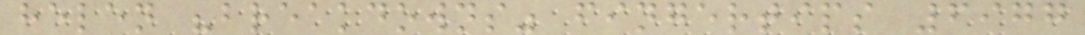helen "breakdowns" fingertips 6977
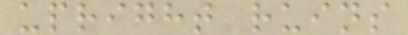upright ruins
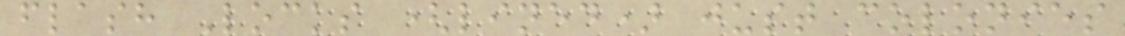flash Locks (lined) just colonies
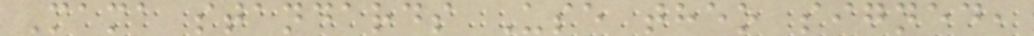Mama standards Use theo signed,
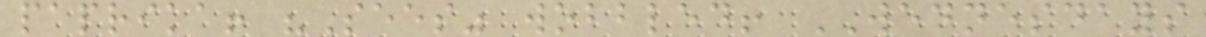paprika! "Sees" wobbled! WEDNESDAYS
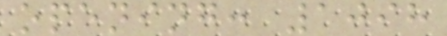opening: 1098
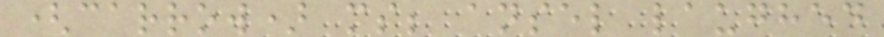(carrow) ms; ansel laughed
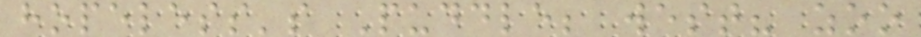hopeless's Puddle; west? zoo
